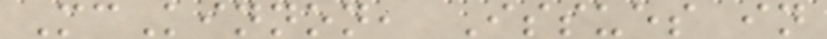McKinnon, Issues in
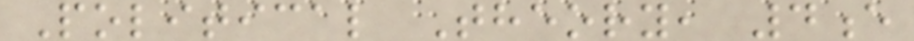Political Theory, 4e
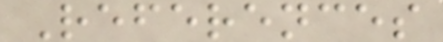References
